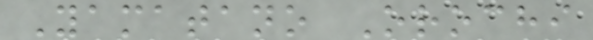Yamatano Orochi
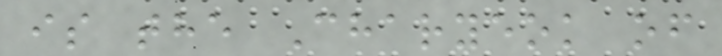is the Charyeok of
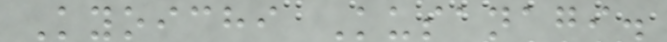Kyoichi Kusanagi.
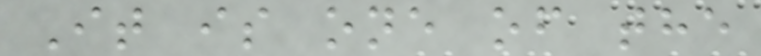It is one of the
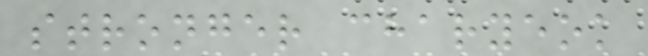stronger charyeok
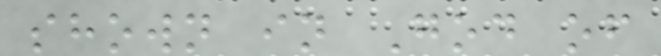shown in God of
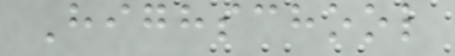Highschool
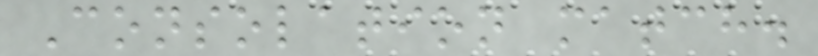Consolation match.
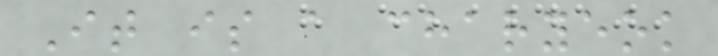It is a charyeok
